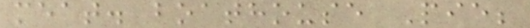meat. boathouse Pie;
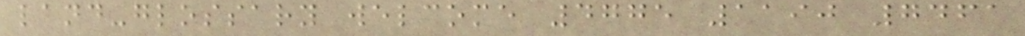land-glossary welcome 4775 1190 7461
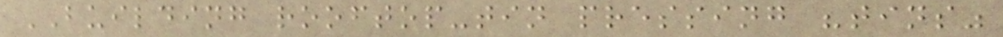BUILDING rooftop-tin pressing "tins"
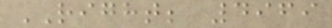RIGHT; 4969
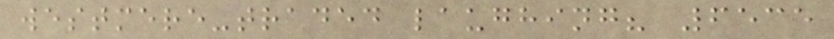westmere-traded laughing? 6535
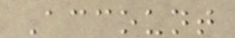Account
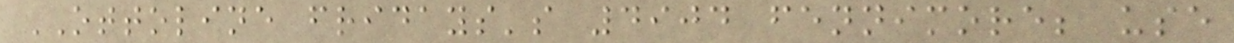OTTOLINE fridays's 4904 fennimore; use
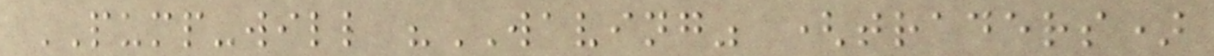PUMP-will "WAVING" (traders)
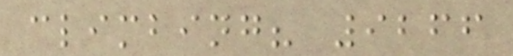climbing? 9266
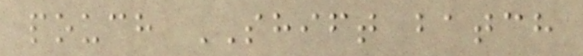pouch SHIFT batch
